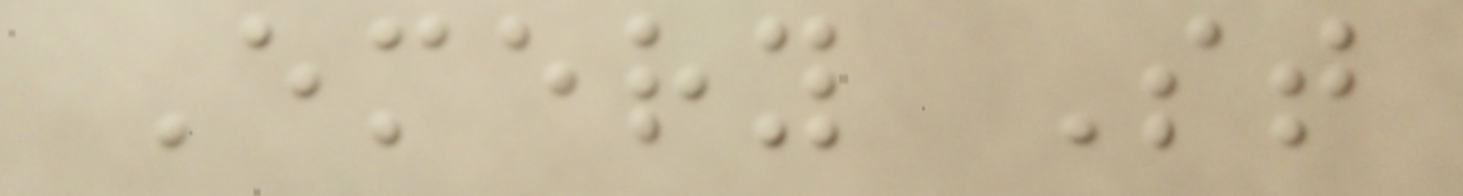Emery St
